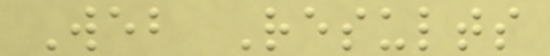Web Results
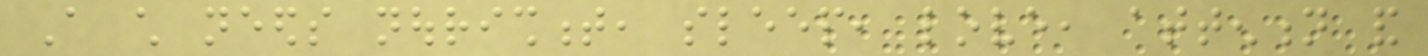A child needs nourishment, sleep, love, attention and
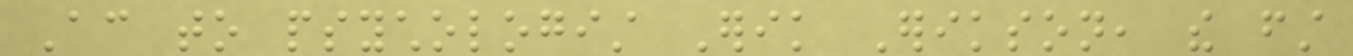According to psychologist Erik Erikson, the first
